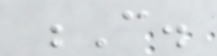C.
